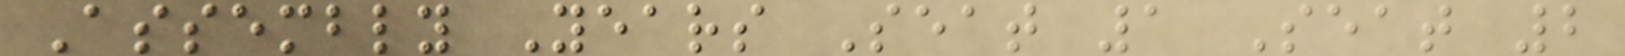Assembly Years Seat 1 Seat 2
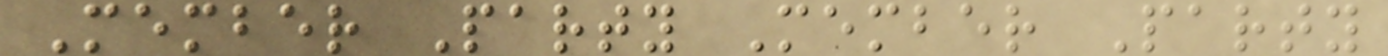Member Party Member Party
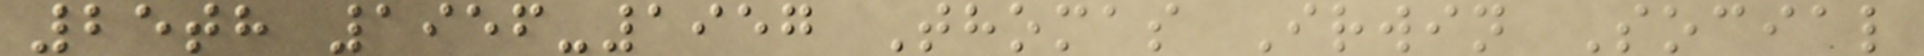25th 1956-1957 Thomas Irwin Social
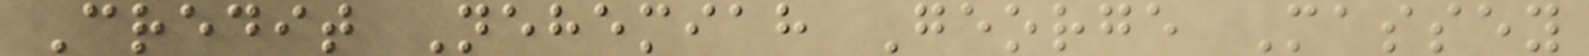Credit Nehemiah George Massey
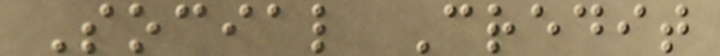Social Credit
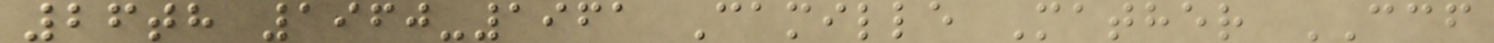26th 1960-1961 Camille Mather CCF
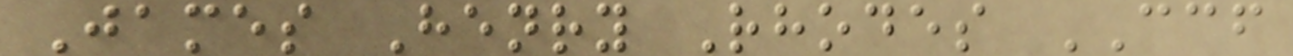James Henry Rhodes CCF
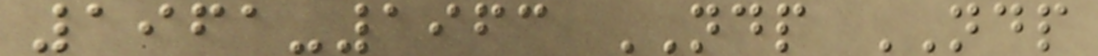1961-1963 NDP NDP
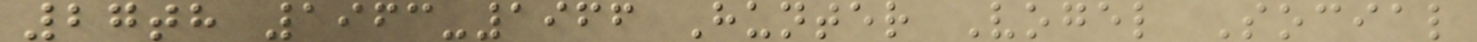27th 1963-1966 Hunter Vogel Social
